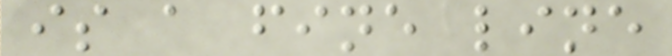is a fine line
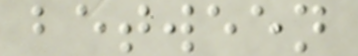between
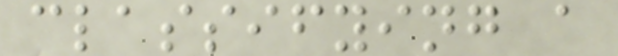classifying a
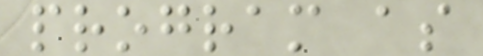program as
